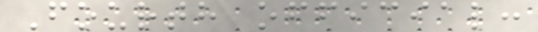Fourth official:
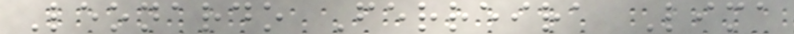Leonardo Ferreira Lima
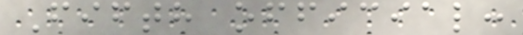Fifth official:
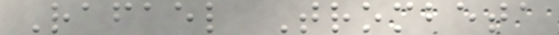Rafael Trombeta
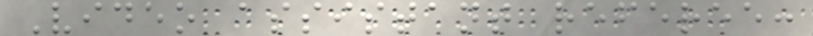Video assistant referee:
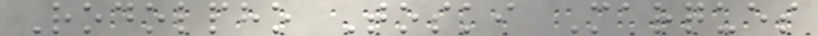Rodolpho Toski Marques
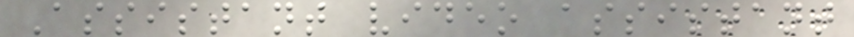Assistant video assistant
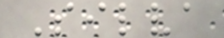Silva
